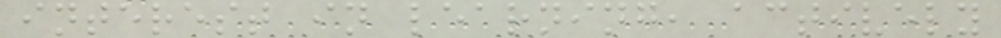interest in learning, actively
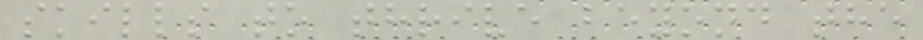skills to thrive beyond the
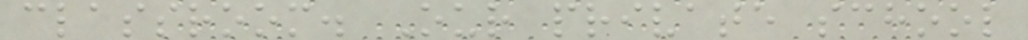classroom. Our private school
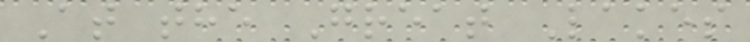At the Great Lakes
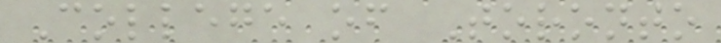College of Toronto
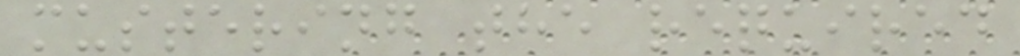mustering the required
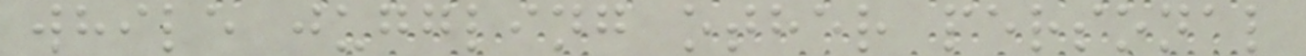while juggling other personal
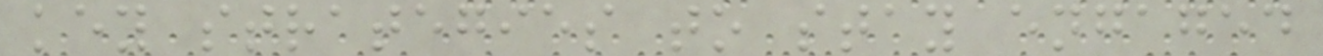key strategies to stay engaged
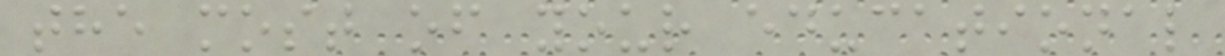the most of your educational
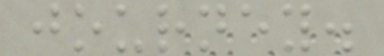journey.
